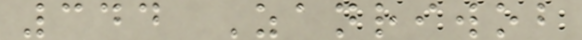344 Zanriwob
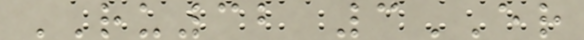RU32 3ER
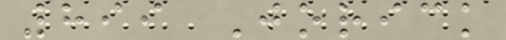899 Jorick
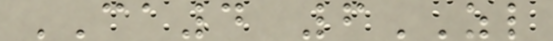CA4 6ZL
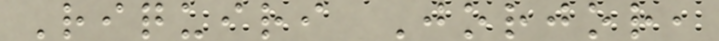Riquiri Jorjor,
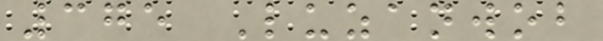375 Luzanwob
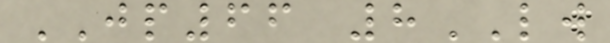JP66 8LW
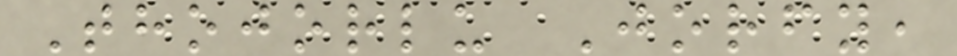Thojorlu Jorfy,
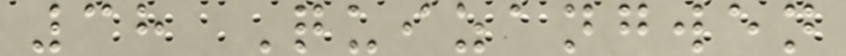38 Quizangwen
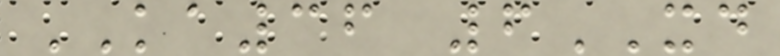KA36 6XD
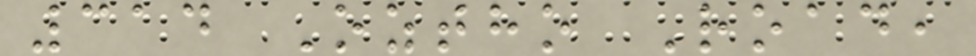314 Oztho Road,
